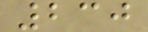230
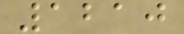1210
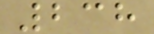238
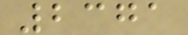2371
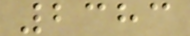2383
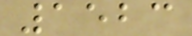1523
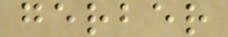gerber
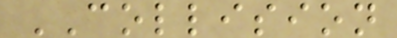COLLISION
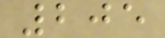205
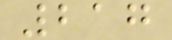217
